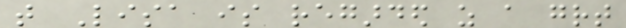that Lisa is regarded as a great
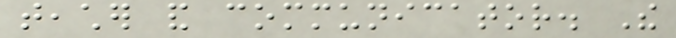teacher and communicator. The
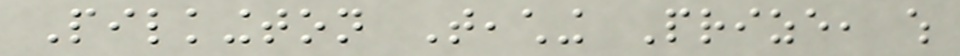Pilkington Teaching Prize, which
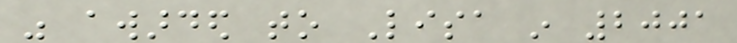was awarded to Lisa in 2001
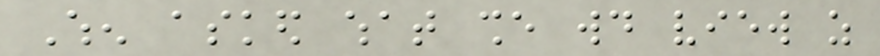When asked what she would view as
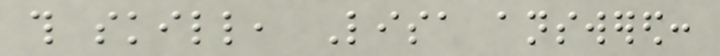this skill, Lisa answered:
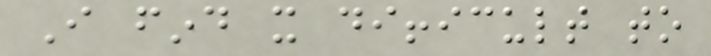I find it difficult to
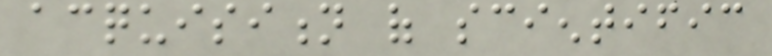acquisition of scientific
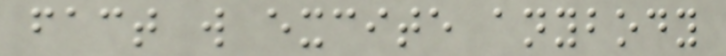fact will excite anybody
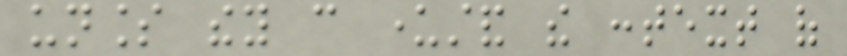unless they can understand the context of
